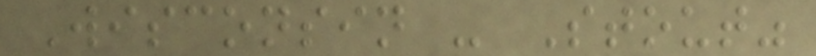Wisconsin - Stout"
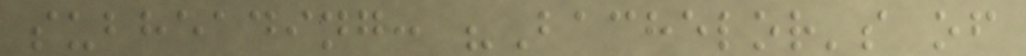subheading: "Bachelor's of
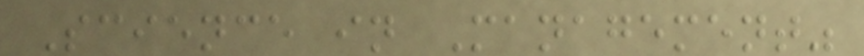Science in Management"
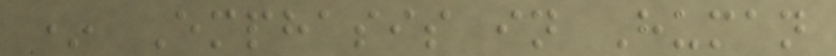* Emphasis in Human
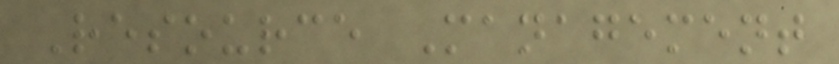Resource Management
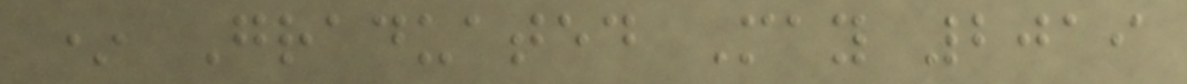* Graduated May 2019
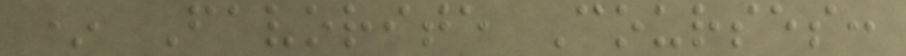* Favorite Courses:
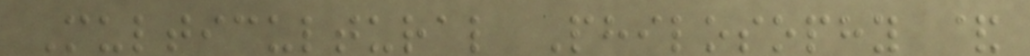Multicultural Philosophy &
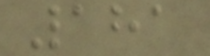181
